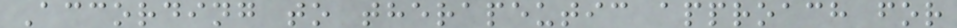According to therapeutic approach for
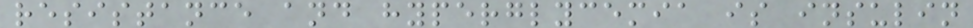resistance and hyperglycemia is insulin
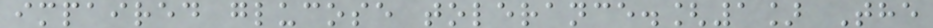impaired glucose tolerance.[1] The
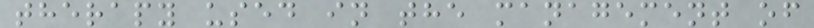therapy used in the management of
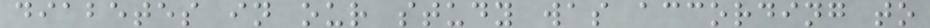diabetes in our study was according to
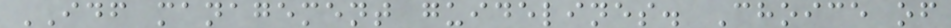IDF management guidelines. Choice of
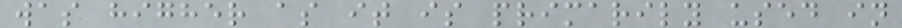was higher as it is primarily used in
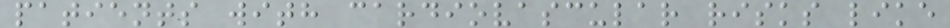patients with cardiovascular risks like
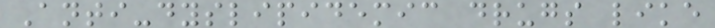Anti-dyslipidemic drugs like
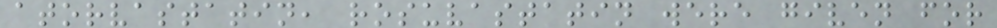atorvastatin, rosuvastatin were given for
